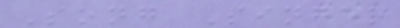Song Singer
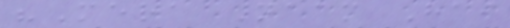"Mera Naam Hai
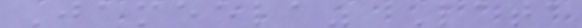Jameela" Lata
